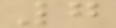7
